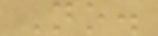No.
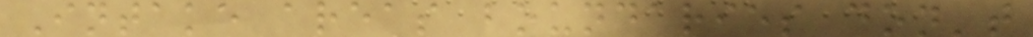Intake areas boundaries don't
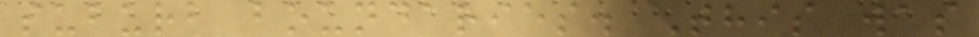suburb boundaries. This was
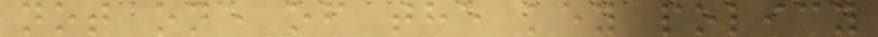not one of the key policy
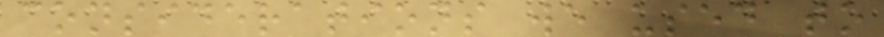considerations we used to
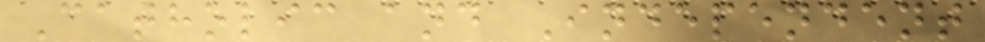Catholic and Independent
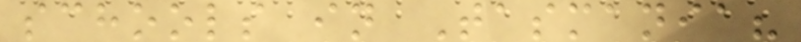schools in Tasmania?
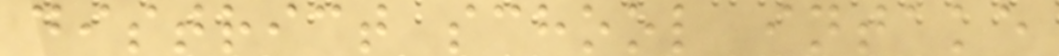district school intake
